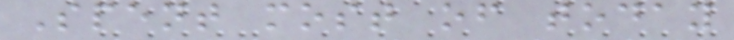Spent most of today
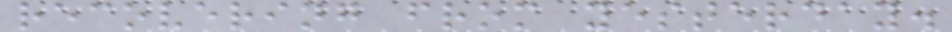recovering from yesterday.
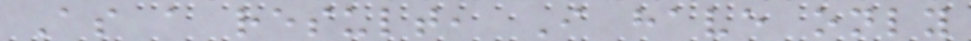As a result, I have only
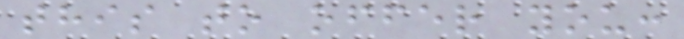this to offer you:
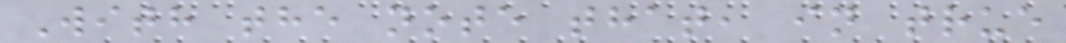With the note that, in true
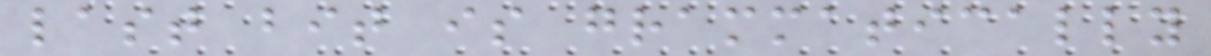last bit is grammatically
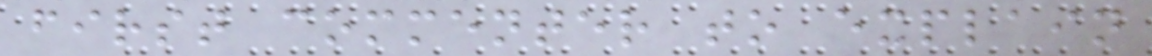first commenter to explain
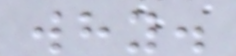why.
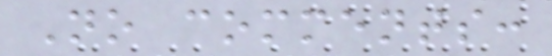No comments:
